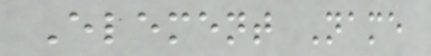Element Name
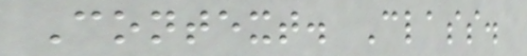Context. Class.
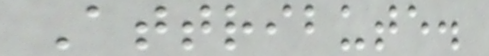Attribute.
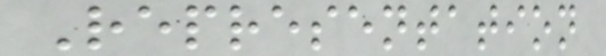Representation
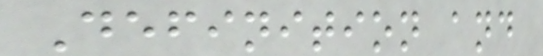Definition and
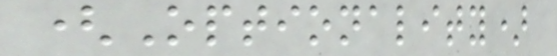(Optionality)
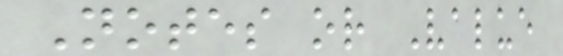Notes or Value
